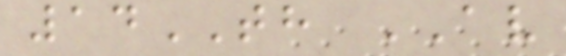14TH AV
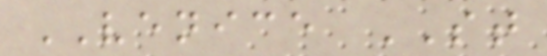VENICE ST
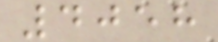4058
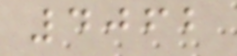4062
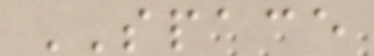SPACE
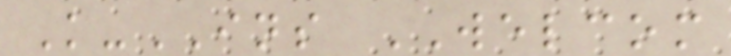K-INS WELCOM
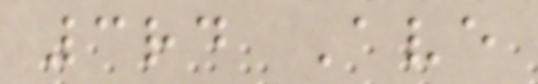3rd Ave
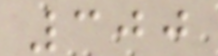300
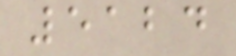5124
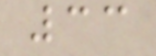33
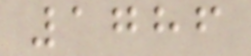1786
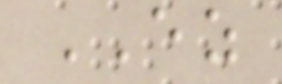EZ
